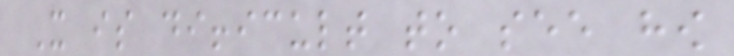It is difficult to see how
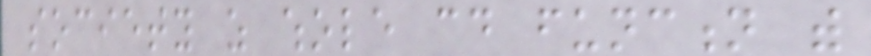society as whole could function with
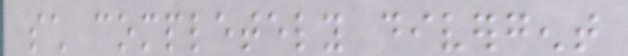such completely divergent
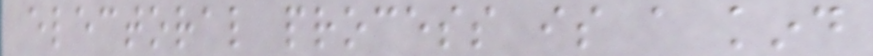electoral process is a kind
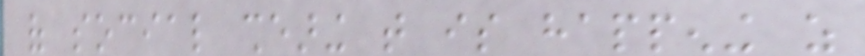of social shearing that is happening as
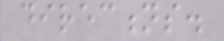directions.
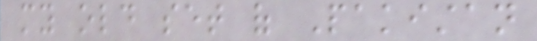my old set of Pakistan
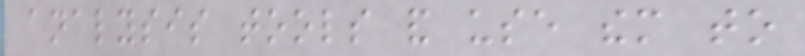analysis tools and use them to
